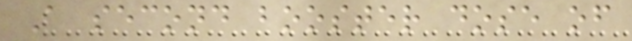A second booster dose of
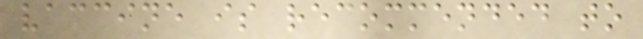vaccine is recommended to
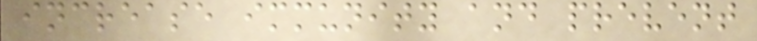increase immunity and prevent
